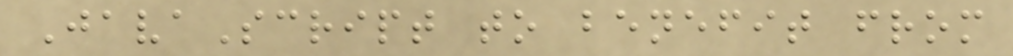JavaScript to benefit from
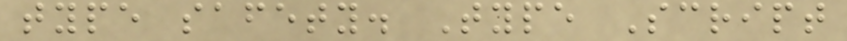type safety. Type Script
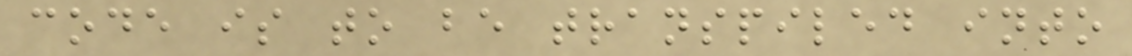code is to be transpiled into
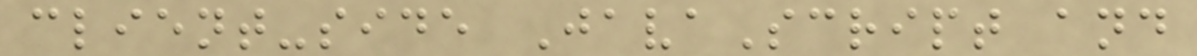client-side JavaScript and
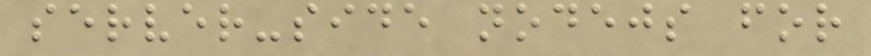server-side nodejs for
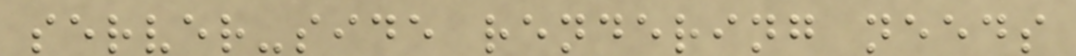server-side rendering needs
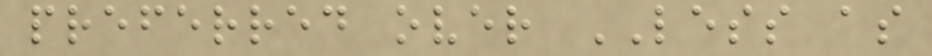preferred over LESS as
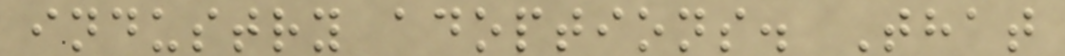industry adoptions. That
